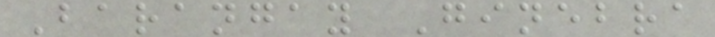Barangay Ginebra
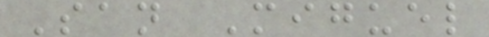San Miguel
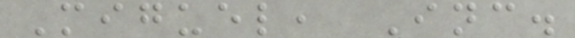Miguel, Inc.
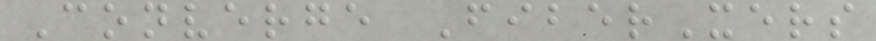Converge FiberXers
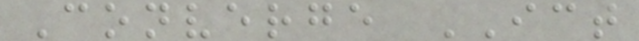Converge ICT
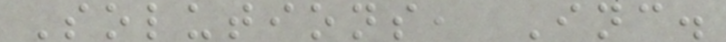Solutions, Inc.
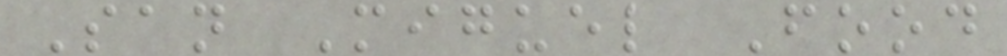San Miguel Food
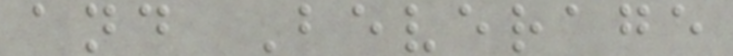and Beverage
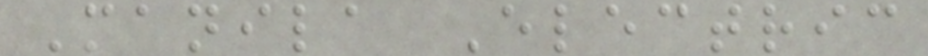Manila Electric
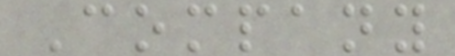Company
